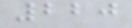220
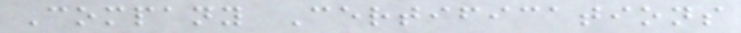Company Certifications
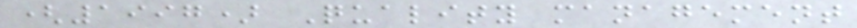(1997) Quality management
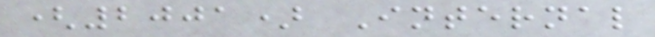(2001) Internal
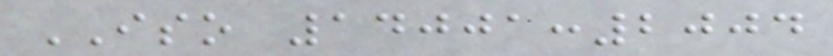ISO 14001:2004
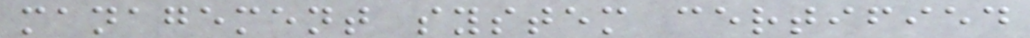management system certified
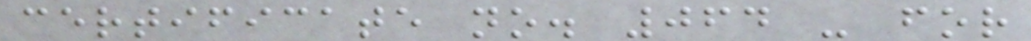certificate no. 064 - for
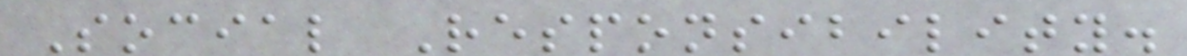Social Responsibility.
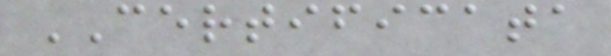CERTIFICATA
